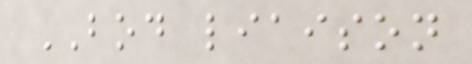BOD liaison
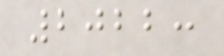2022:
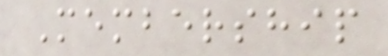Membership
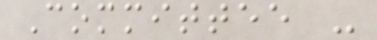Committee -
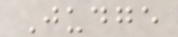Judge
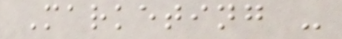Marketing -
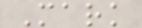Mark
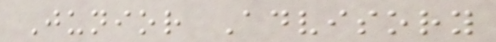Junior Advisory
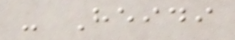- Heidi
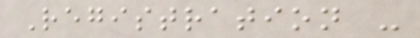Registration -
